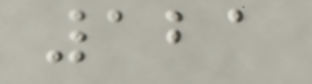121
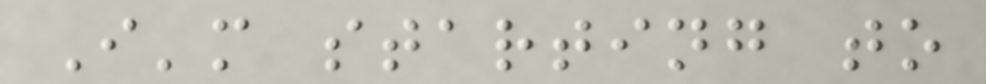I'm starting to
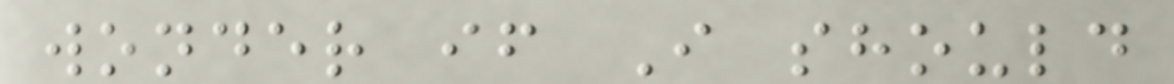wonder if I should
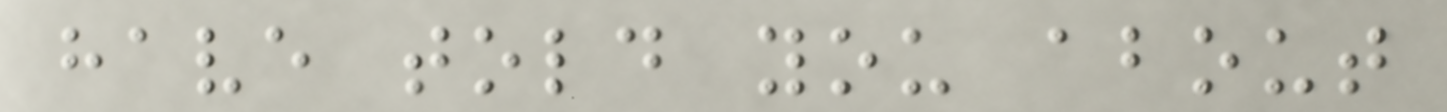have told you about
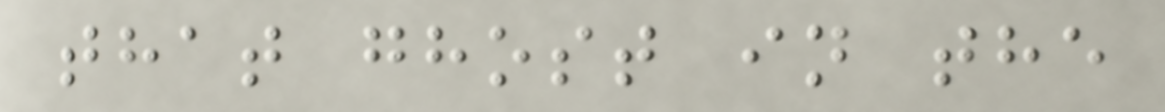that ghost in the
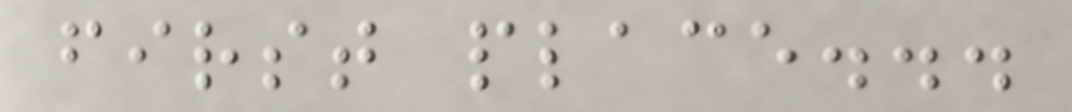first place...
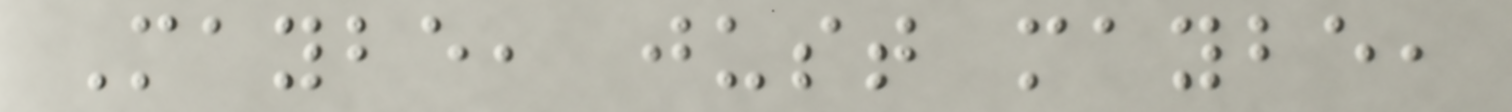Maybe, just maybe,
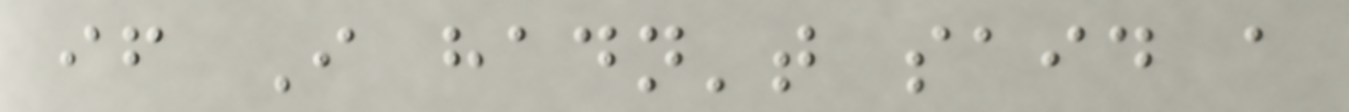if I hadn't said a
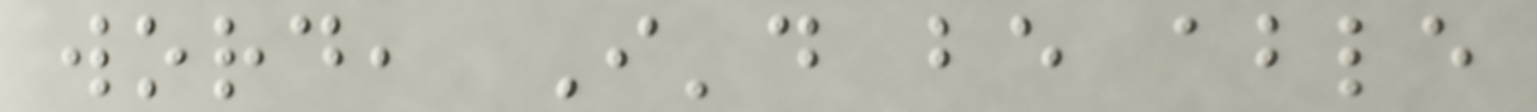word, I'd be able
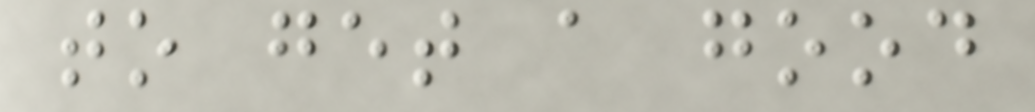to get a good
